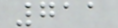711
